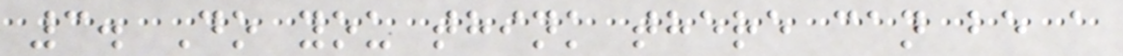3. Do you think there can be a
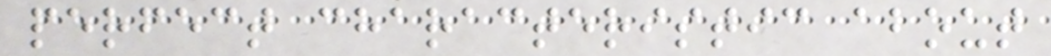perfect characteristic about
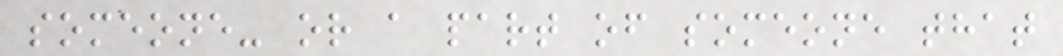someone- or a part of someone that
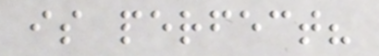is perfect?
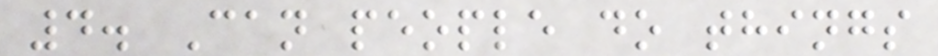4. Can people do things
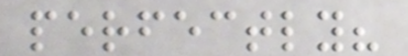perfectly?
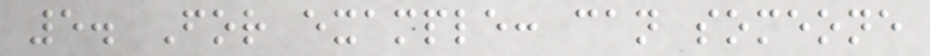5. For example: can someone
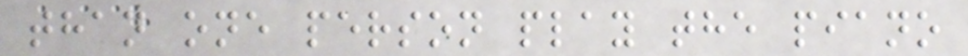than one person play the piano
